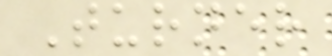Turner
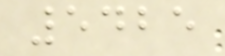5425
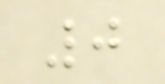0
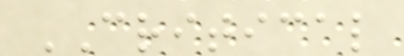CRITICAL
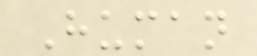Human
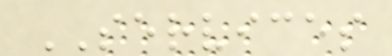SERVICES
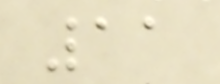11
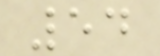54
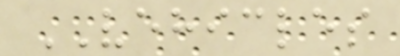VEHICLES
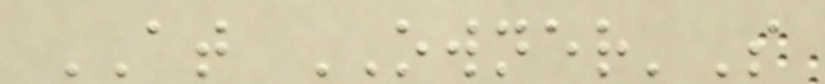AT OWNER'S
